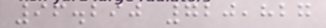96.290 720,827
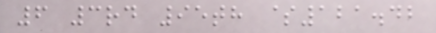6 3rd 95th $121.42
